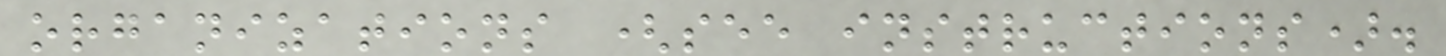organizations (see instructions).
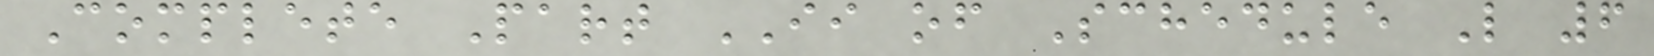Complete Part II of Schedule L 6
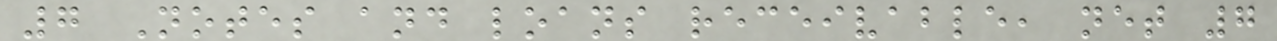7 Notes and loans receivable, net 7
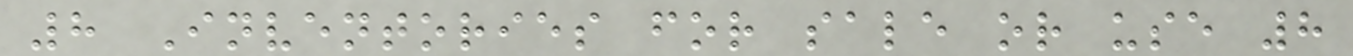8 Inventories for sale or use 8
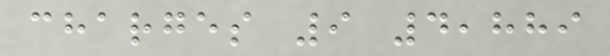charges 9 4,889
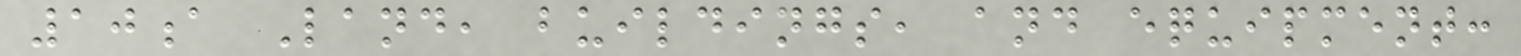10a Land, buildings, and equipment:
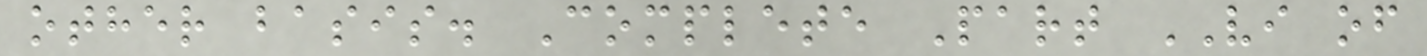other basis. Complete Part VI of
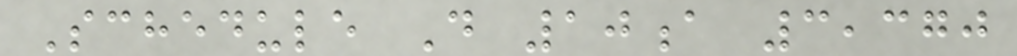Schedule D 10a 3,370
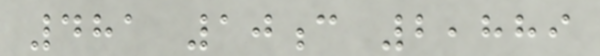481 10c 2,889
